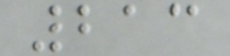213
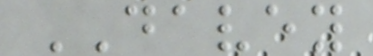DAVEY
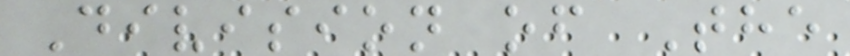Division of The
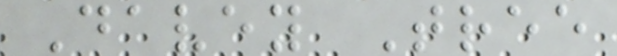Davey Tree
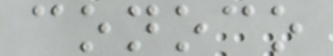conoco
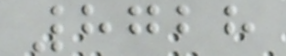8728
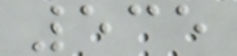535
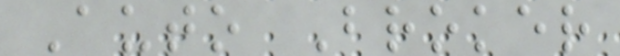Auto Broker
